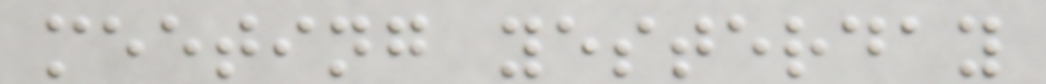meeting yesterday
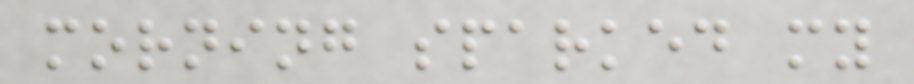morning sparked my
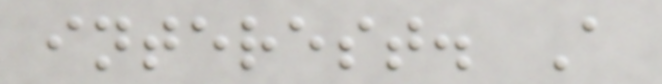interest. A
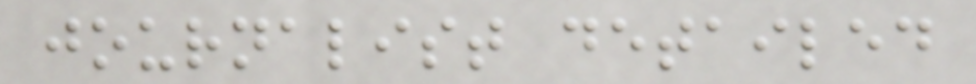journalist detailed
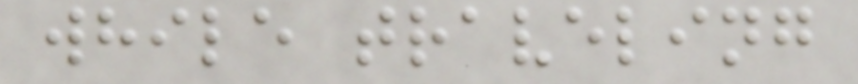while traveling
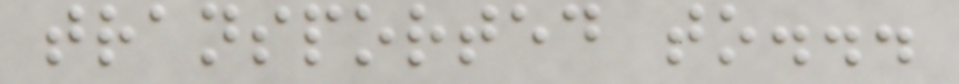transported to...
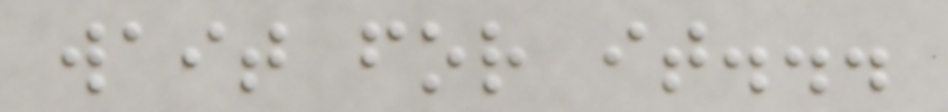wait for it...
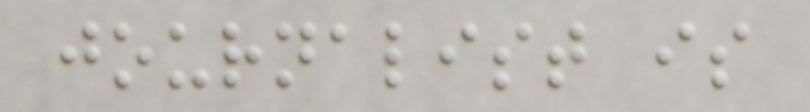journalist is
